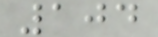104
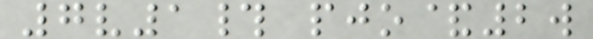7v1# pjo&2w
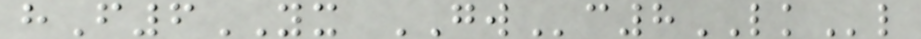hF6YX GWc8LKl
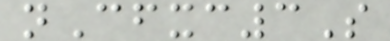nCfxc3S
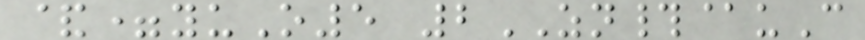&=yuO5 2ZN#@uC
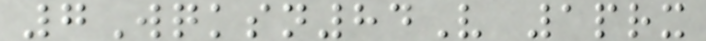7Wqksn84V 1prx
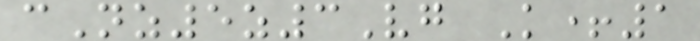cNz5z3Vg K+1
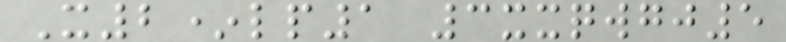X2*lp1 3xxqwgj5
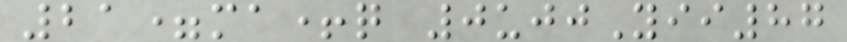21=ma+q 0ujjYii87
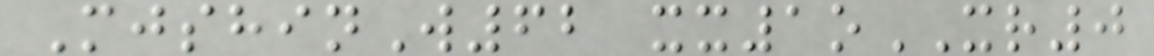MjshinW62 xx1oXR0
